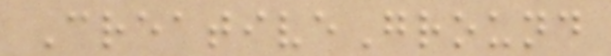CreativeGround
